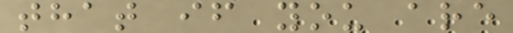that if you are
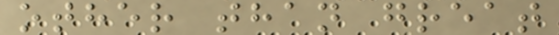other than great
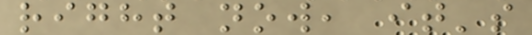right now, it's
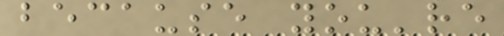because you're
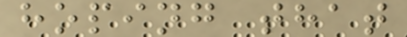hoping that
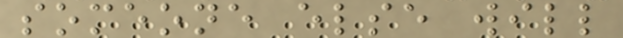someone else will
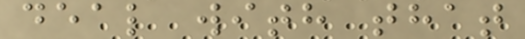deal with that
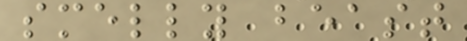smelly beast
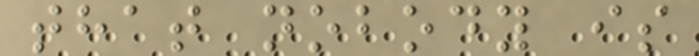that nobody is
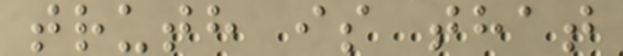truth is that
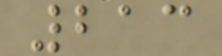213
